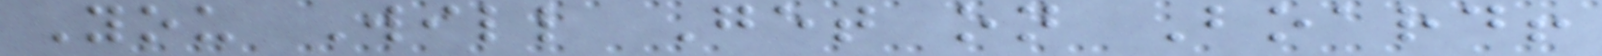You Will Get on Board!
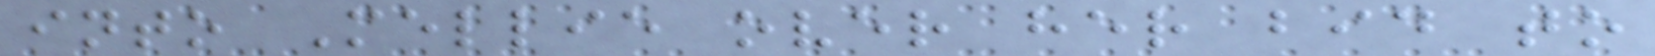into Mellie over her bid to
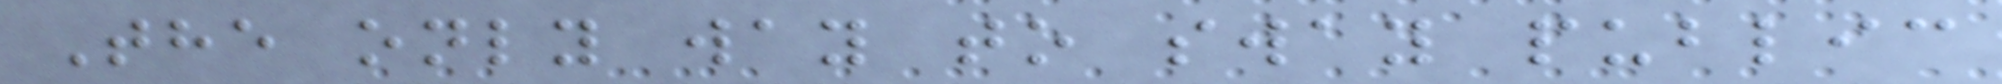The only way to sway public
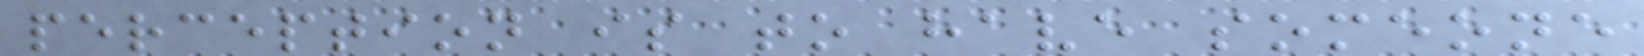perception is to have someone
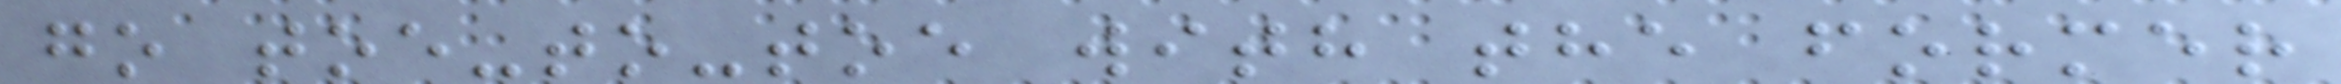go toe-to-toe with the former
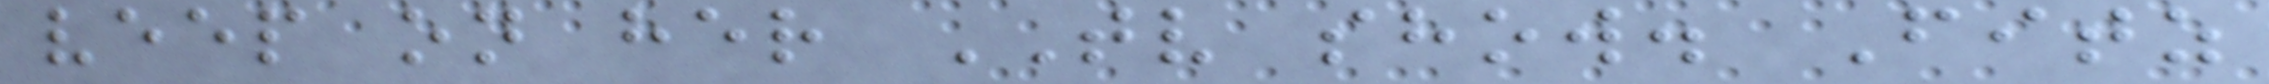veep on her TV show. Fitz
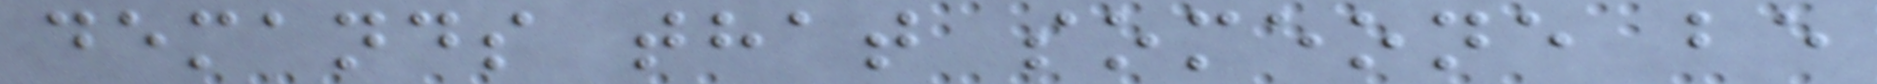demands that someone be
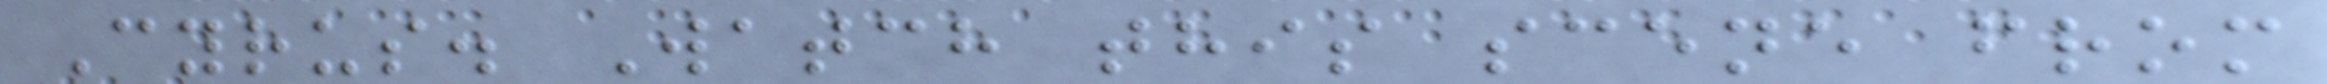Cyrus. Watch this scene from
